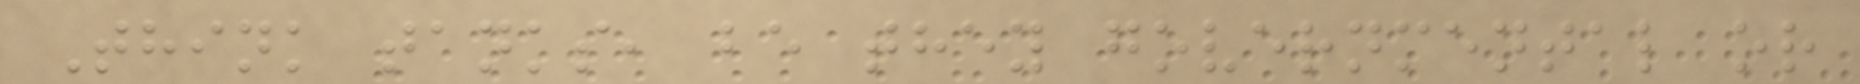Think tanks, be they governmental or
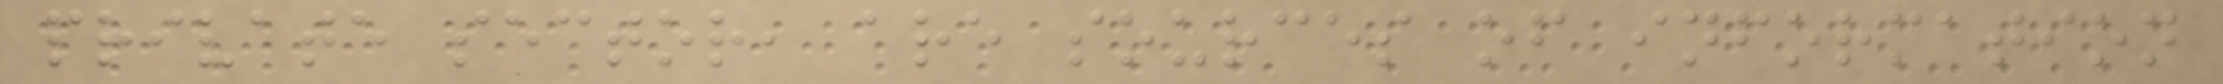private sector, are sources of information
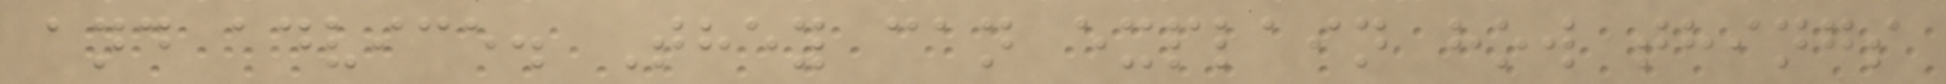and advice. They can explain how things
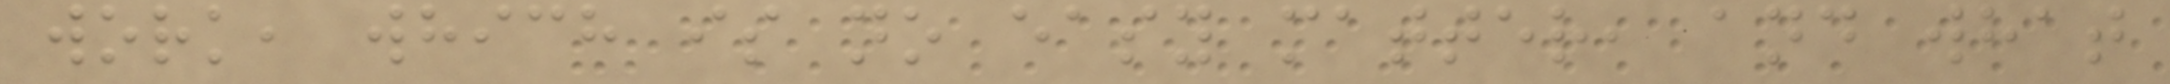work, which is no easy matter, and what
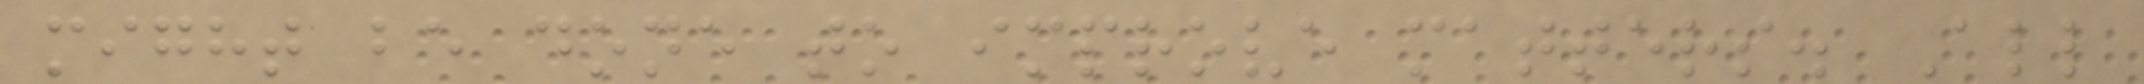might be done to improve matters. All
